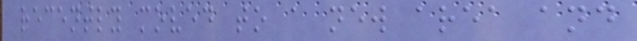recently moved to a new area and
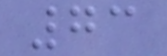73
